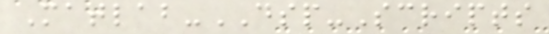Matlab-DSP-Scripts
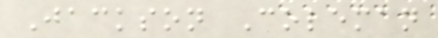Jackson Coleman
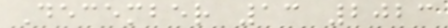December 13 2023
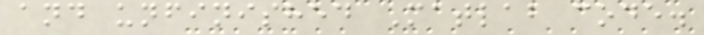and unfinished Matlab code.
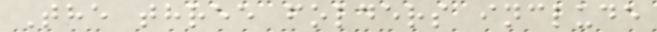The three folders include
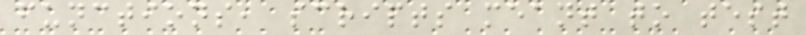functions, scripts meant to test
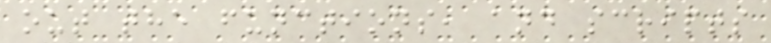out the functions, and scripts
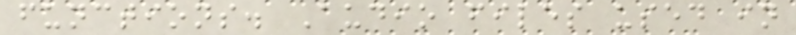functions. Audio files used in
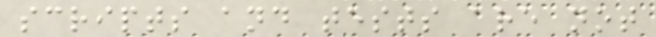scripts and tests are not
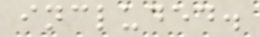included.
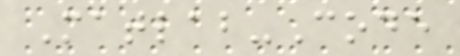Matlab-Code
